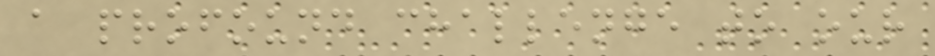a profound challenge to our
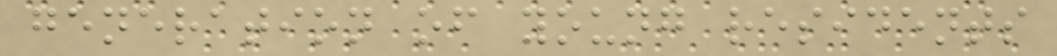generation of young residents
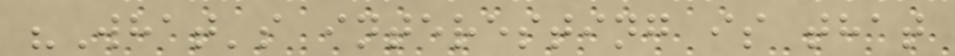"What's interesting is that
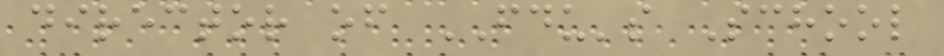director of FDU's School
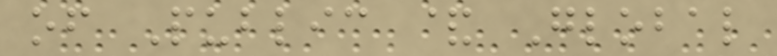of Public & Global
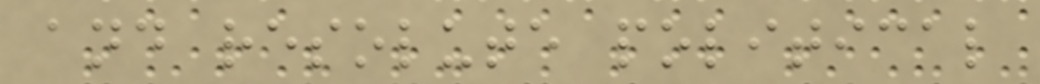and resolute political
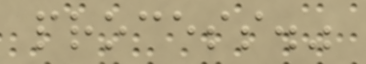process."
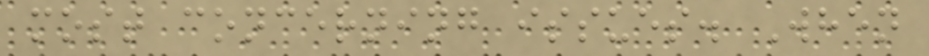most concerning issues. When
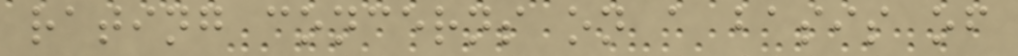rating concerns on a basis of
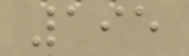195
